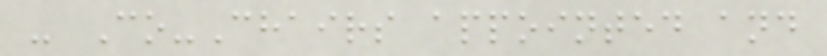- Co-Chairs appointed and
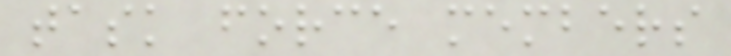task force members
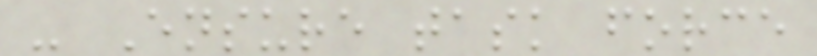- Ensure task force
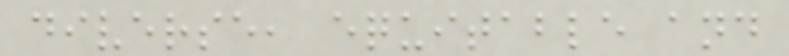diverse, equitable and
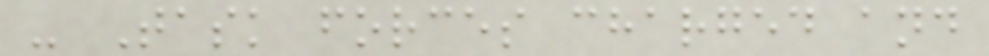- Task forces charged and
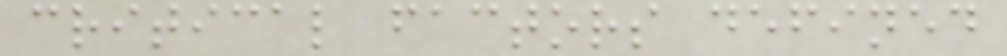critical factors defined
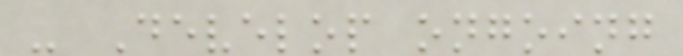- Develop ongoing
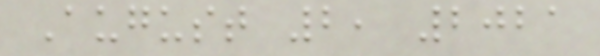August 2, 2021
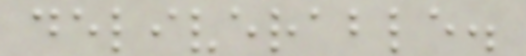deliverable.
